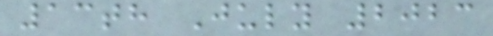13th July 2023
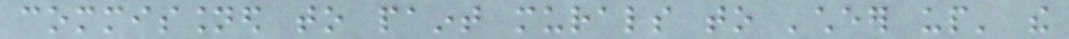commissioned to paint murals to 'cheer up' the
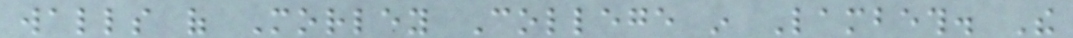walls of Morley College in Lambeth. The
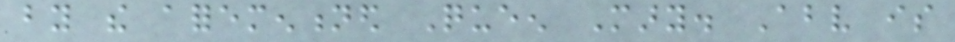by the aforementioned Queen Mary. Above is
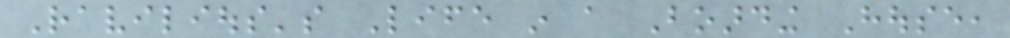Ravilious's Life in a Boarding House,
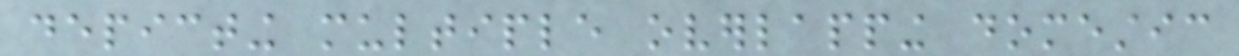depicting multiple overlapping domestic
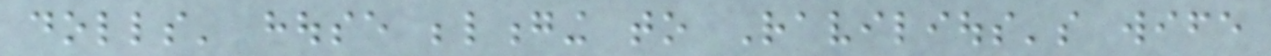dolls' house belonging to Ravilious's wife
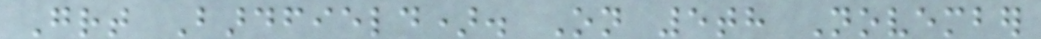Great Bardfield). On 5th November
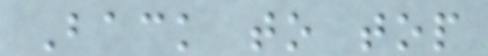Back to top
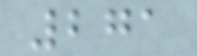271
